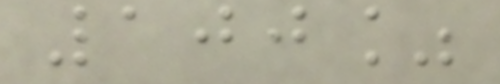100%
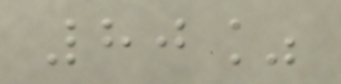80%
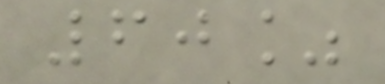60%
